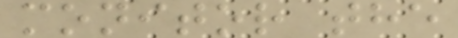monitor the
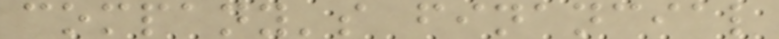company's financial
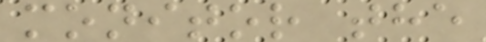monitor the
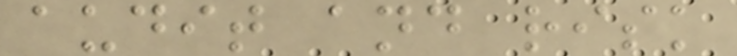audit and risk
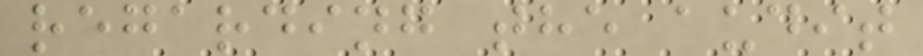regarding the audit
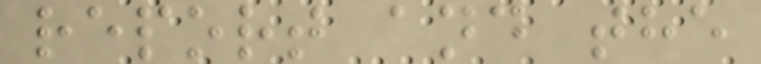report and the
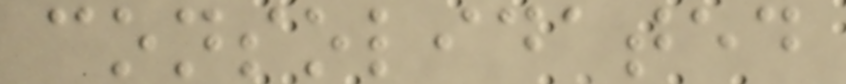consolidated
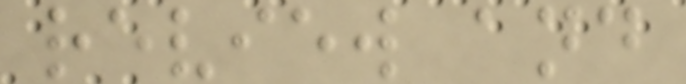review and
